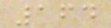164
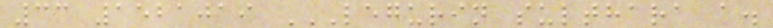33 1521019 LEGURIN SULTHARA A.
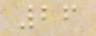26
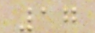17
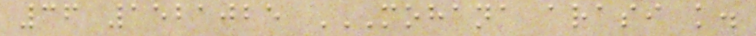36 1521025 MOHANA ARASI K.
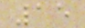15
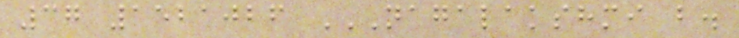37 1521026 NAGALAKSHMI B.
